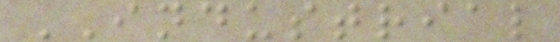INDUSTRIAL
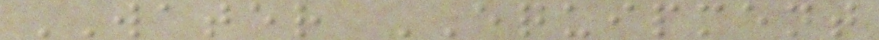WATER EQUIPMENT
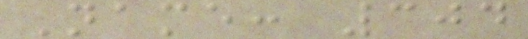Name: 304
